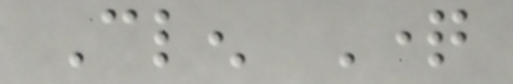Clen Question
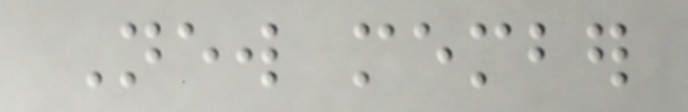New member
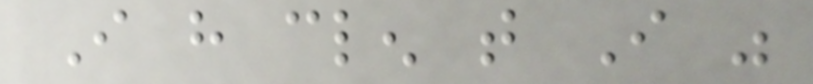I have clen that I was
